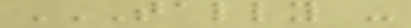TALLY -
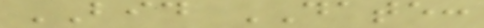BID DATE:
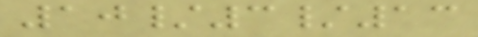10/3/13
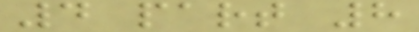4 part 8
